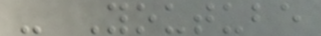- Youtube
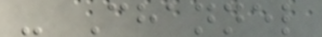- Channel
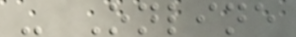- Online
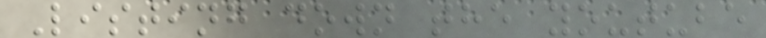Listing down the youtube
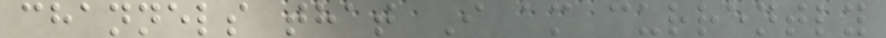channels that I am currently
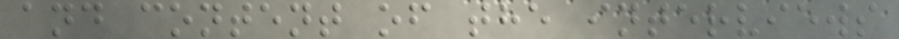and content of the interviews
